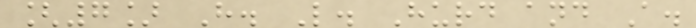[7] H. L. Hurd and A.
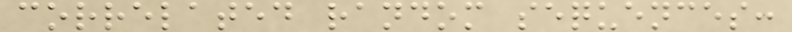correlated random sequences:
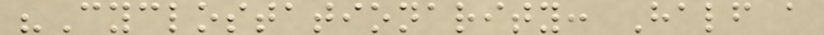"Cyclostationarity: Half a
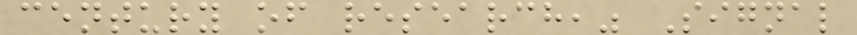century of research," Signal
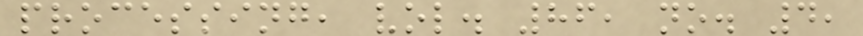processing, vol. 86, no. 4,
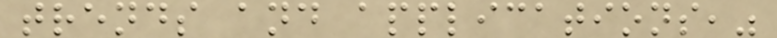trends and applications,"
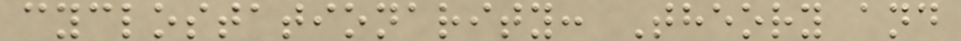cyclostationarity: Theory and
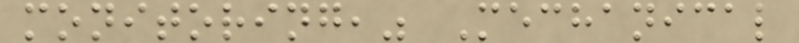monitoring," Mechanical
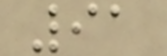91
